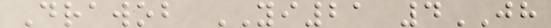Drawob YI21 4JH
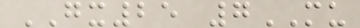GX25 7MU
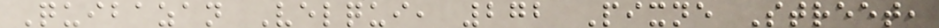Quibazan Velqui, 272 Pixne Street,
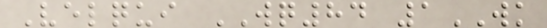Velqui WQ84 1WK
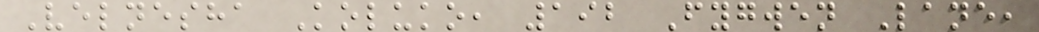Velnesha Koluko, 192 Fygwen Lane,
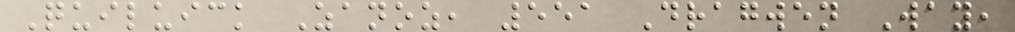Quiluick Zanoz, 551 Dragwen Way,
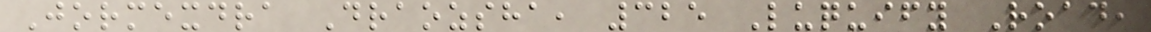Jormexdra Draozsha, 325 Luquify Road,
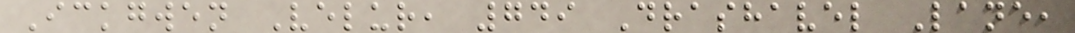Ickgwen Velur, 749 Drashavel Lane,
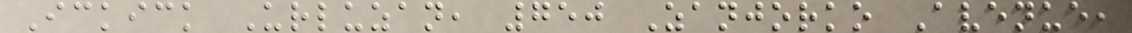Ickick Urluzan, 750 Zanjorko Avenue,
